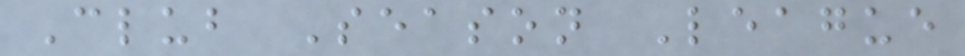Club Season League
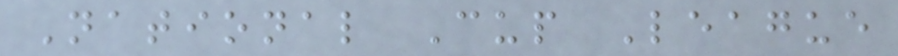National Cup League
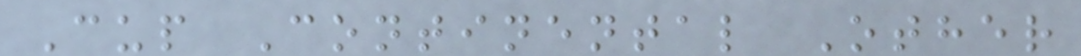Cup Continental Other
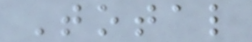Total
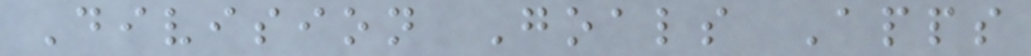Division Goals Apps
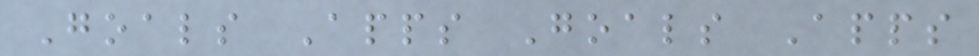Goals Apps Goals Apps
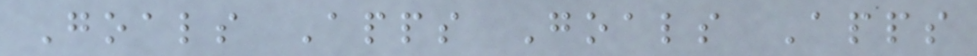Goals Apps Goals Apps
